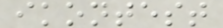ikontest
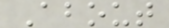About
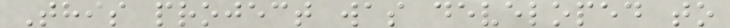This project was developed to
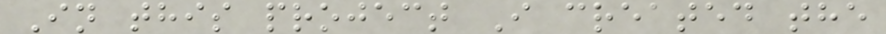In this project I created the
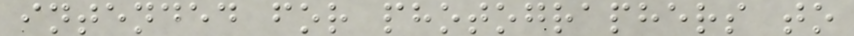intended for photographers to
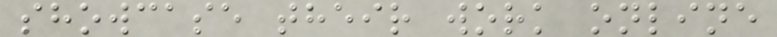showcase their work online
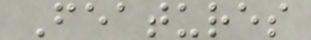Features
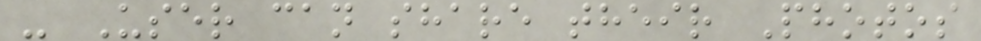- User can share their Photos
